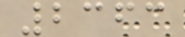2363
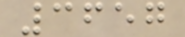3657
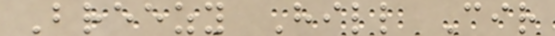Breezy Hill Cir
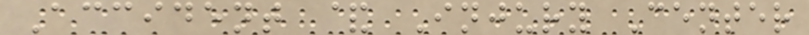Accident & Injury Center
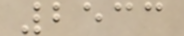2533
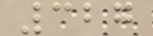327
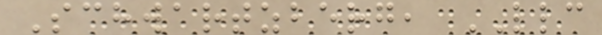Schwartzberg, LLC
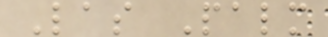Las Palm
